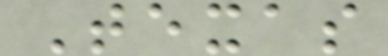Texas
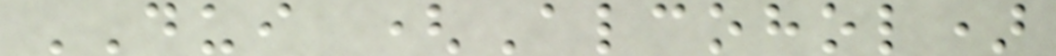DUI (Alcohol)
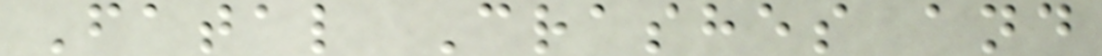Fatal Crashes and
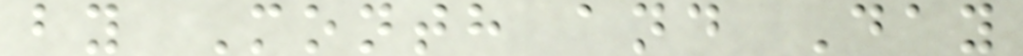by Month and Day
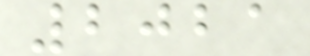2021
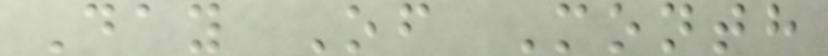Day Of Month
